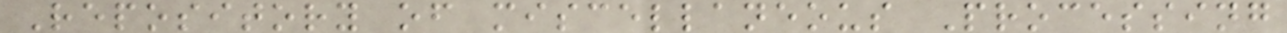Repository of miscellaneous Processing
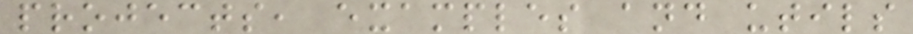projects, examples and utils
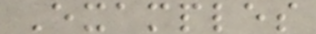Examples
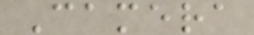Camera
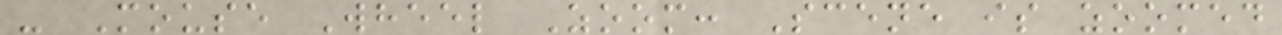- Mouse Wheel Zoom: Scene is zoomed
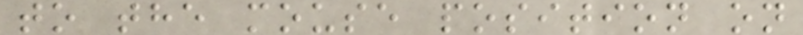to the mouse position on
